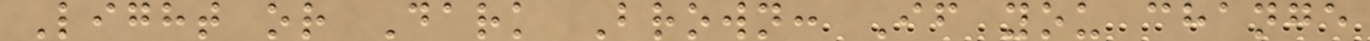Light or Dark Brown: If you change
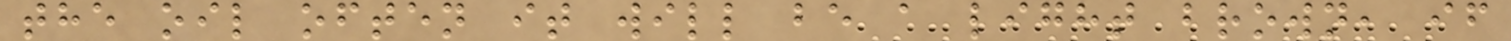the oil often it will be a light brown, if
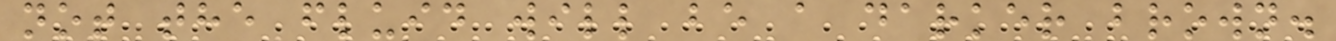not the fluid will be a darker brown.
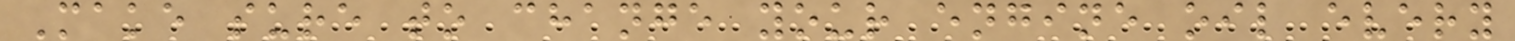Make sure to change your engine oil every
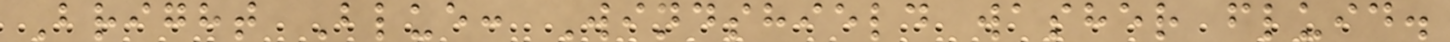Bright Blue: Windshield washer fluid.
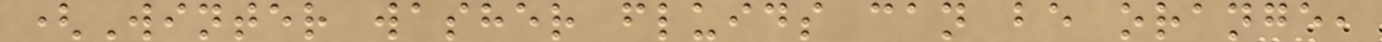(Winter washer fluids can be orange,
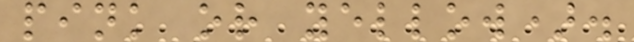pink or yellow).
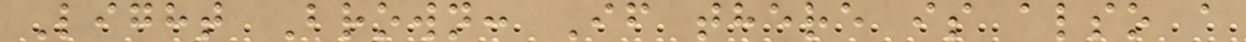Light Brown: If there is also a
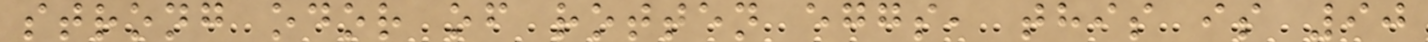strong odor of rotten eggs, this is 90
